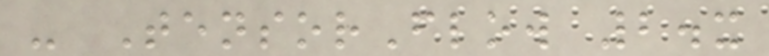- TensorFlow 2.x
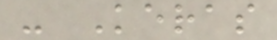- Keras
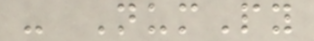- NumPy
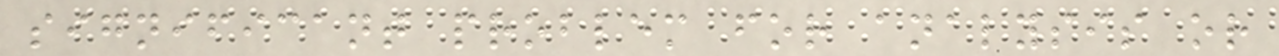significant problem for analysis or
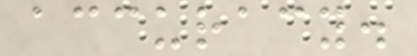accuracy.
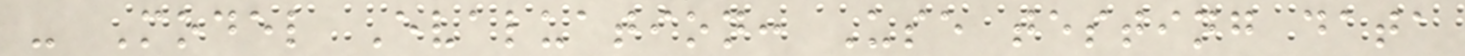- Model Evaluation: Use testing data
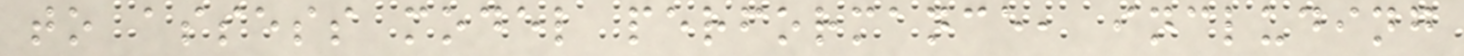to assess model performance, including
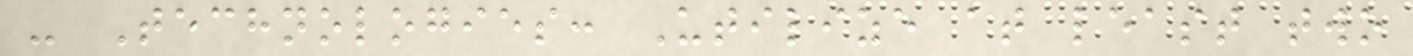- Technologies: Utilize at least two
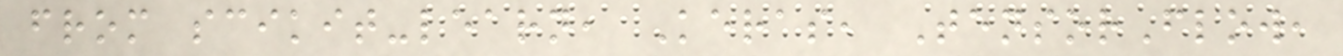from scikit-learn, Keras, TensorFlow,
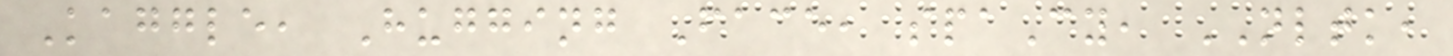Kaggle, Hugging Face, spaCy, NLTK,
